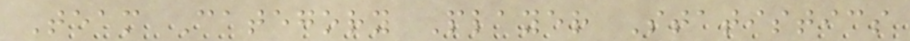Team Category Player Statistics
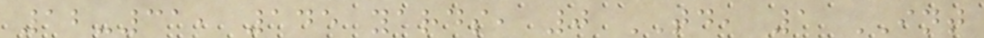12-31, 145 yards, 0 TD, 1 INT
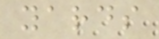yards
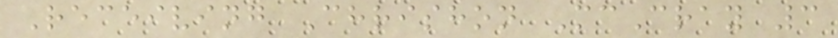Receiving Chrishon McCray 3
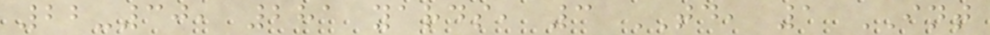22-30, 281 yards, 3 TD, 1 INT
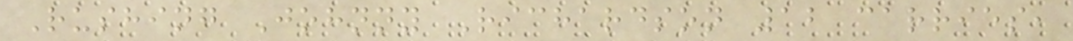Rushing Johnny Richardson 12 carries,
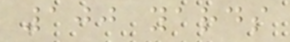100 yards
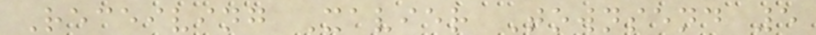Receiving Xavier Townsend 5
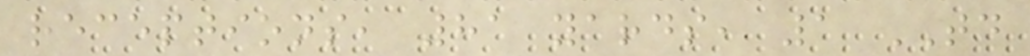receptions, 81 yards, 1 TD
